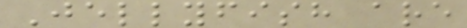Jellyfish are
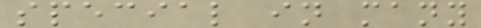special in many
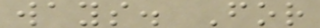ways. For
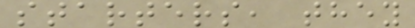starters, they
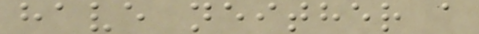have neither a
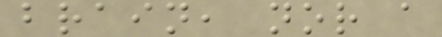brain, nor a
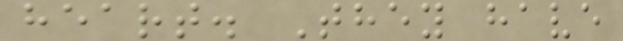heart. They have
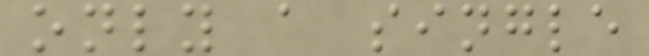only a single
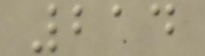214
